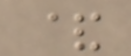&
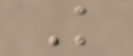K
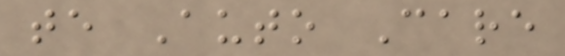te Auto Care
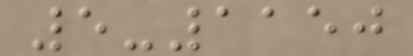5-1150
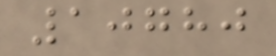10780
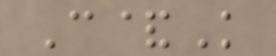C&K
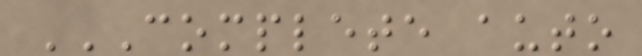COMPLETE AUTO
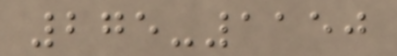275-1150
